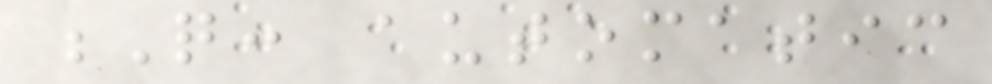Q: automatic
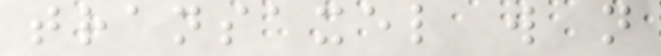transaxel will not
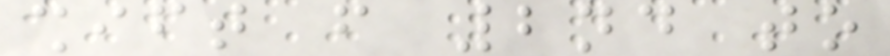shift from 2nd to
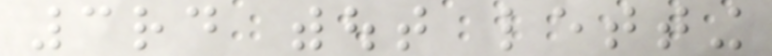3rd without letting
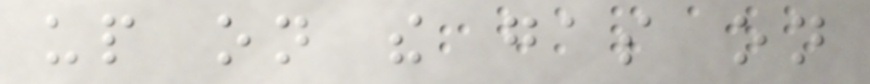up on the gas on
